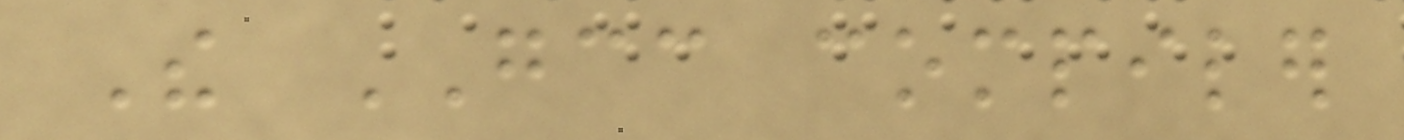The GCC compiler
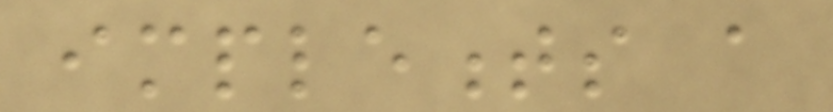implements a
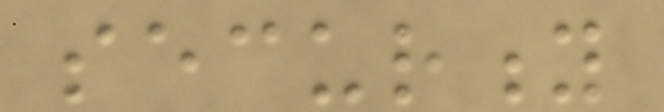security
